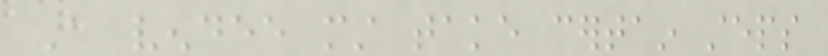A vendee must take certain steps
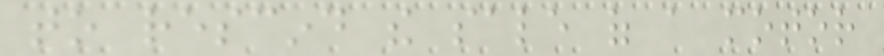to rescind the sale of a motor
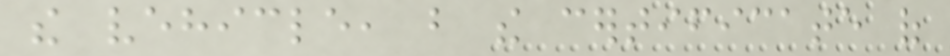the vehicle, but the certificate of
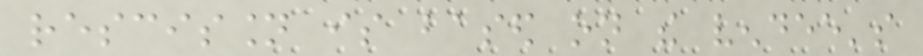rescission is based on the vendee's
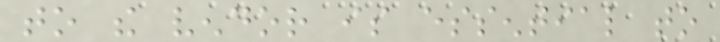to the vendor is essential to
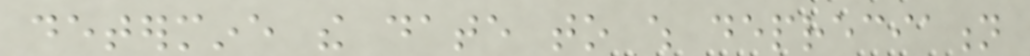determine the date to which depreciation
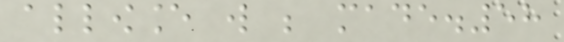allowance will be made.58
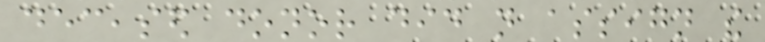deceased donor did not assign the
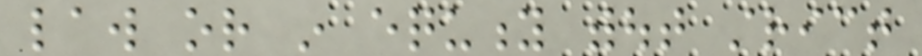law or in equity without strict
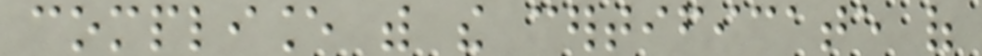compliance with the certificate of
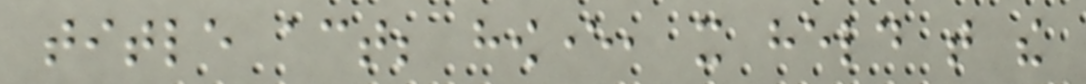title act; however, it held that the
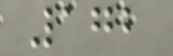172
